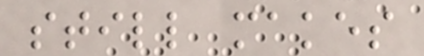still makes
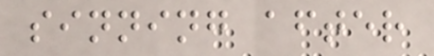sinning after
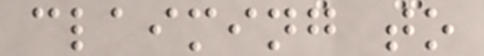claiming to
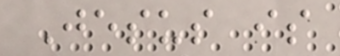Jesus is
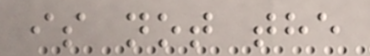is not the
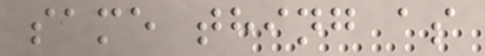same thing as
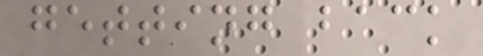getting back
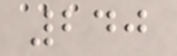240
